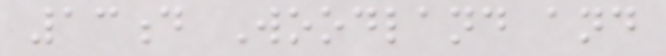13d Woodland and
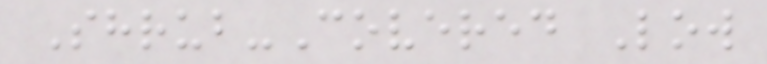Shrub-Covered Low
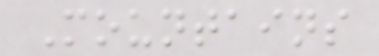Mountains
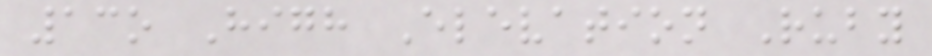13o High Elevation Ruby
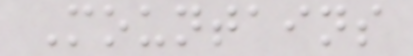Mountains
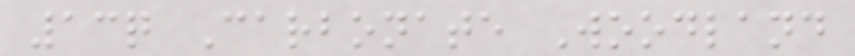13q Carbonate Woodland
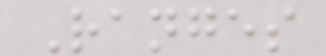Ranges
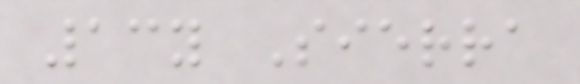13y Sierra
